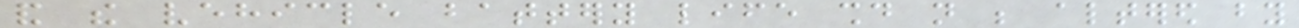and the vehicle battery life should not be altered by
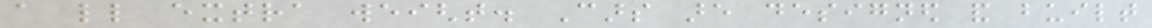a little extra weight. Cars are designed and built
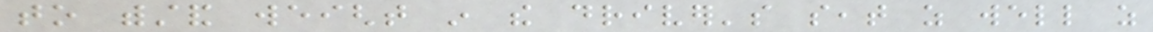to withstand weight in the driver's seat as well as
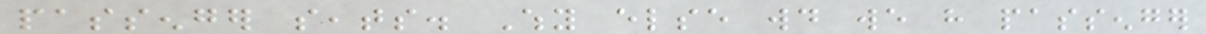passenger seats. Why else would we have passenger
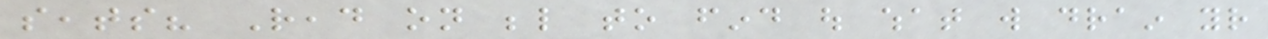seats? Read on below to find out what will drain your
